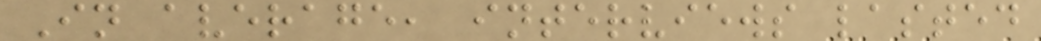In average, interviews lasted
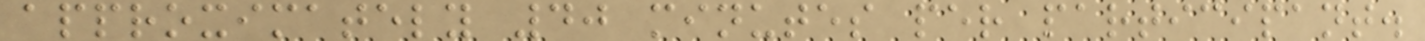approximately 40 minutes per participant.
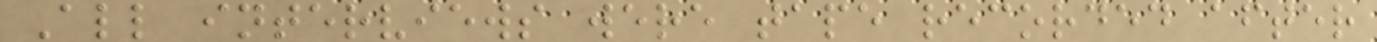All interviews were tape recorded after
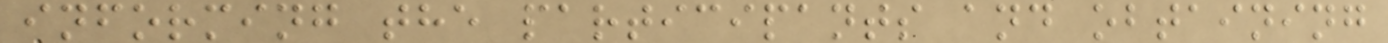informing the participants and obtaining
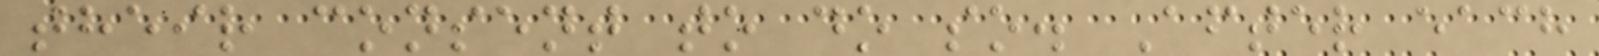their consent to do so. After each
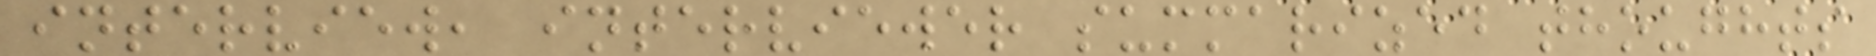interview, interviewer summarized thoughts
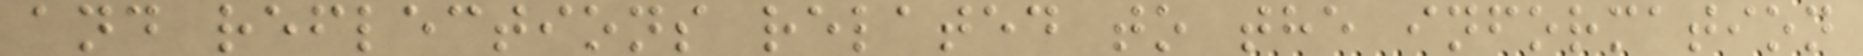and reflections related to the information
